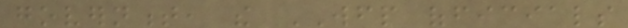government, the WFP officials
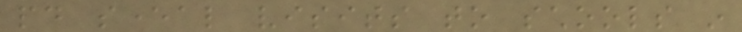paid several visits to schools in
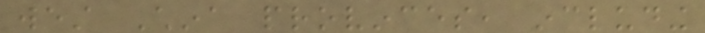west China provinces, including
